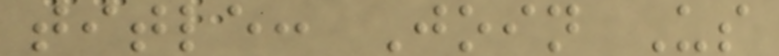title: Join Us
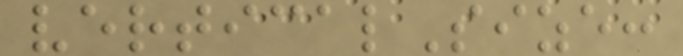verticalSize:
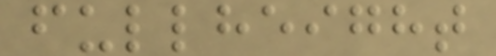fullheight
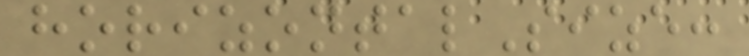horizontalSize:
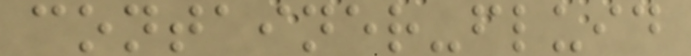container-fluid
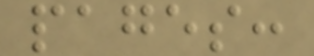pages:
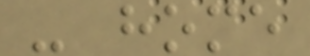- home
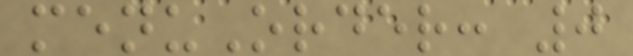menuOrder: 0
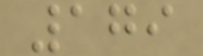179
